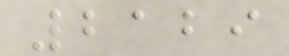2129
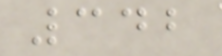342
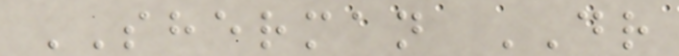SHERMAN DR
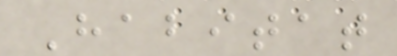Habitat
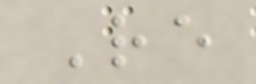Re
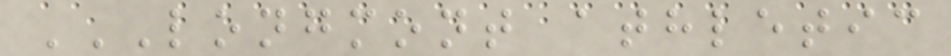LONGMONT ATHLETIC
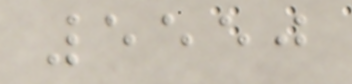5550
